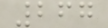267
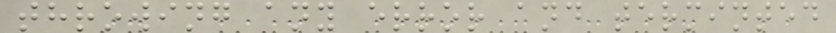throwing any error and terminted
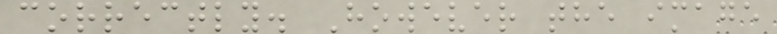correctly. However the image
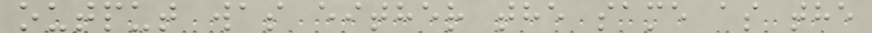output was either the same as the
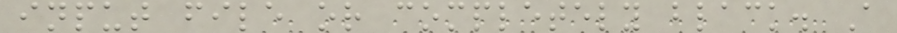input file or completely black. A
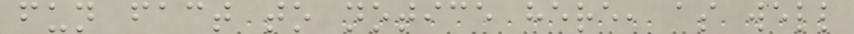fun fact to notice here, as well
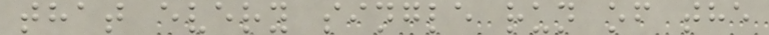that every single run of the
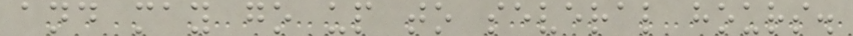and may go up to several hours.
